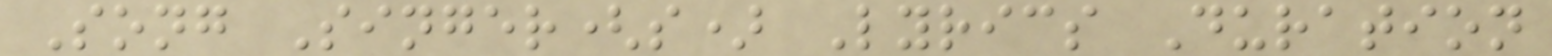Song Singer(s) Lyrics Duration
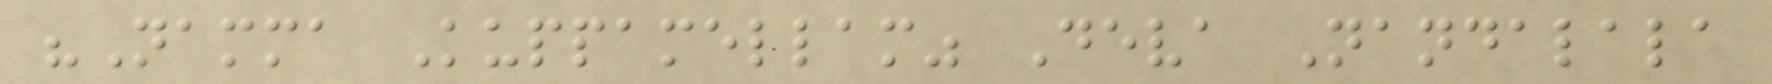"Namma Kuppamellam" Deva Nandalala
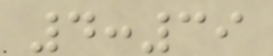4:39
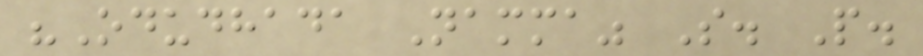"Odudhada Namma" S. P.
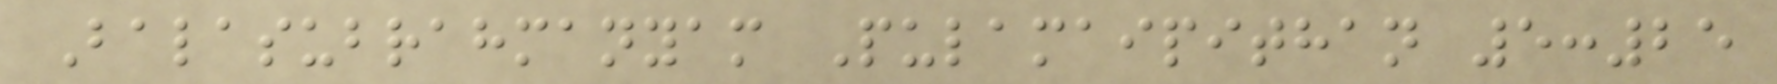Balasubrahmanyam Pulamaipithan 5:25
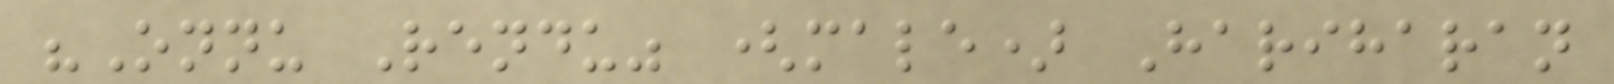"Onnu Rendu" (male) Hariharan
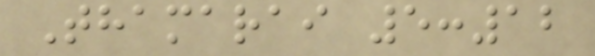Thamarai 5:12
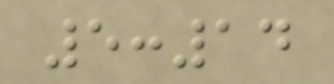5:14
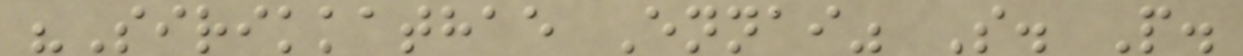"Sirikkathae Ennai" S. P.
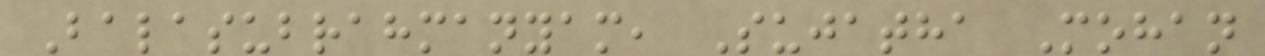Balasubrahmanyam, Sujatha Mohan
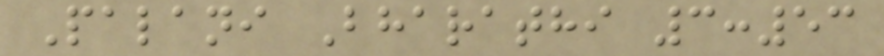Palani Bharathi 3:53
